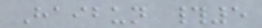Haibun #5
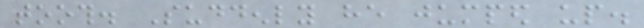tooth. Suddenly he jumped up.
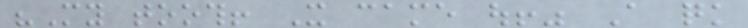"My tooth! It came out!" A quick
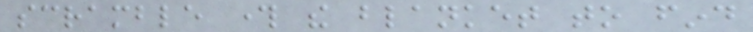scramble through the blanket to find
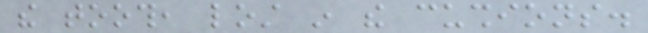the tooth, lost in the cushions.
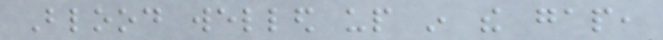Blood welled up in the gap,
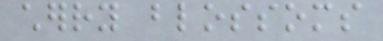cherry blossoms
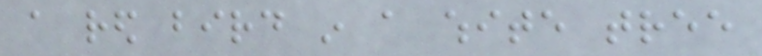a red bird in a white tree
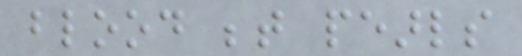blood between pearls
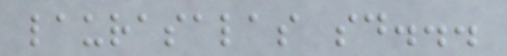laurasalas said...
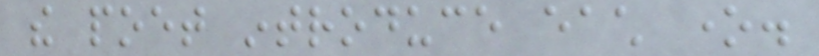the poet introduce each one.
